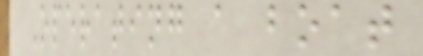Operating a boat
